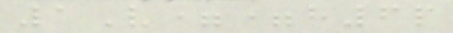1V==h6p
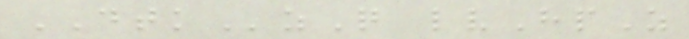DTKzQ lvHpZ
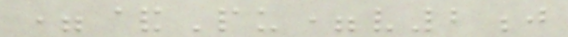=&Pu=v2j
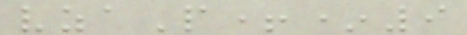vzaP+*9
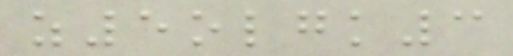z5olgk3
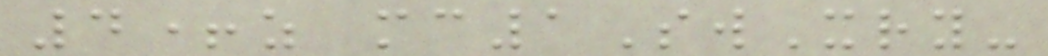4+z mc1SwXry-
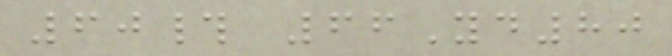60# 66Yd80
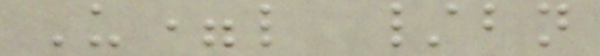U=l /bn
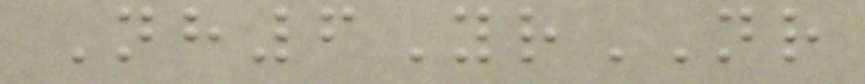Nh6YrNR
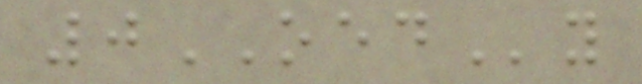0OEDy
